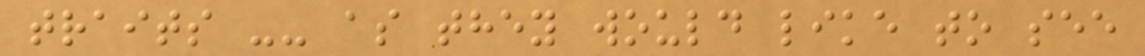traits -- as they would like to see
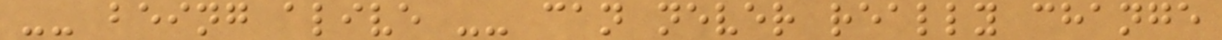-- being alive -- can never really change
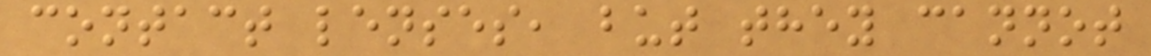contact lenses, but they cannot
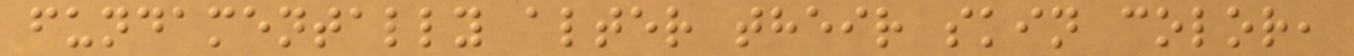fundamentally alter their skin color,
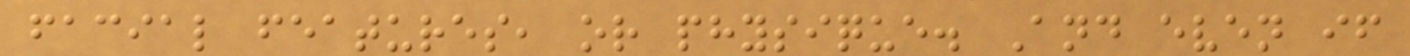facial features, or physique. And even if
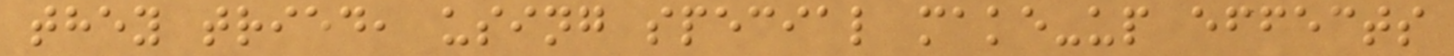they tried, using special make-up effects
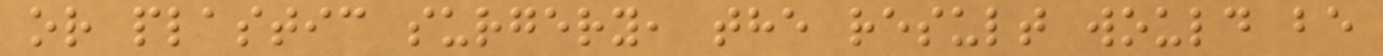or plastic surgery, the result would be
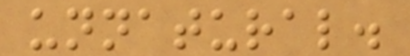unnatural.
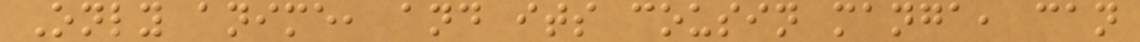Only anime, and its cousin manga, can
